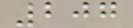207
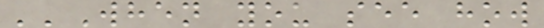''When you see how
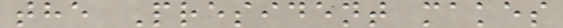the President makes
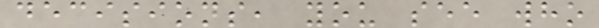decisions, you see who
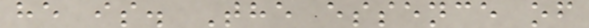he is. The essence of
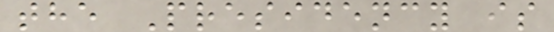the Presidency is
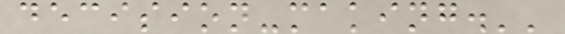decision-making.''
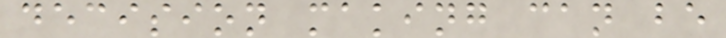decision making can be
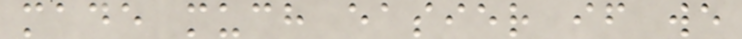made much easier if we
